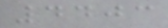4403
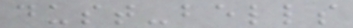dust-bells
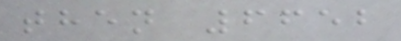then 6652
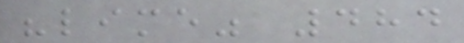"lime" 484
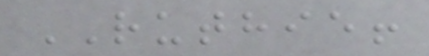RUTHIE!
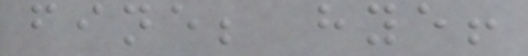fine; hye!
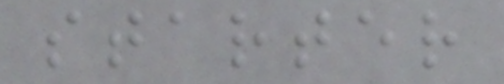starter
